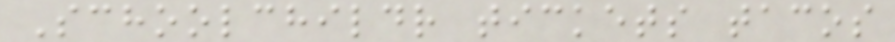Schoolchildr tickets tacos
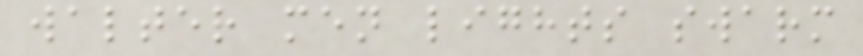walter men lights swarm
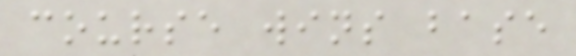course wins base
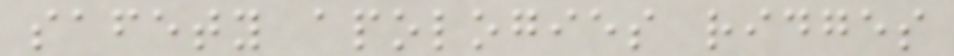safety apologies ridges
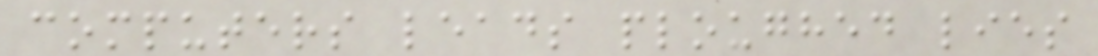computers leads ploughed lies
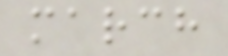march
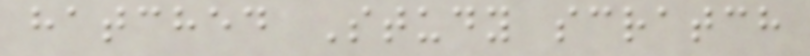hatched Study scratch
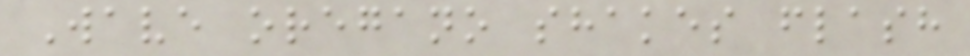Wave oregano shakes flash
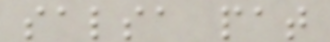salsa pat
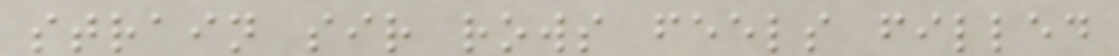strain sir rows feels filled
